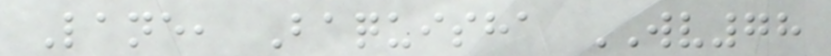Lane, Baquisha WV78
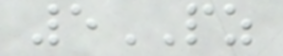5PZ
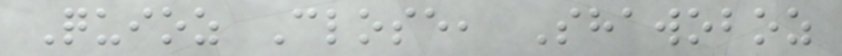Quioz Close, Shawoboz
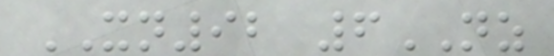XN92 6NZ
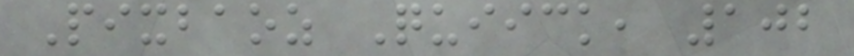Pixbaoz Quiick, 102
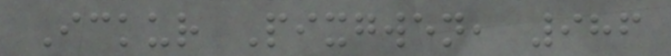Ickur Pixgwen, 986
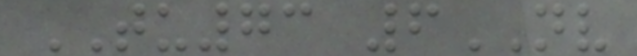TU73 6NV
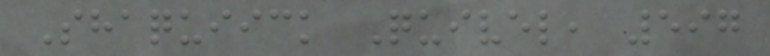Shaquiick Quivel, 597
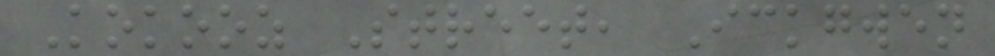Kokooz Street, Ickgwen
